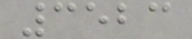3523
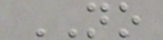NO
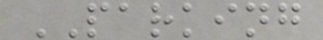PARKING
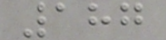187
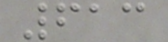613
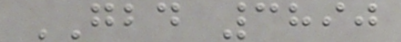GBD 3890
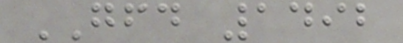GFD 1492
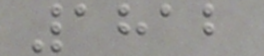1812
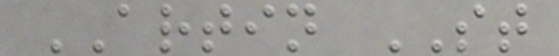ARTIN ST
